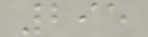295
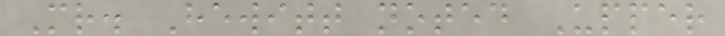Mr. Hewitt noted Upper
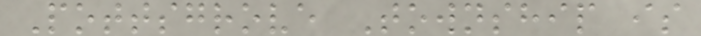Pottsgrove Township is
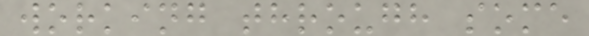working through some
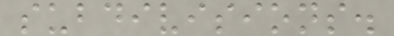subdivisions.
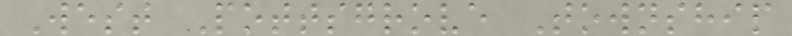West Pottsgrove Township
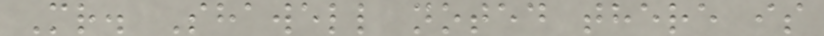Mr. Shawell noted there is
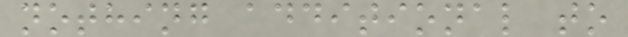nothing additional to
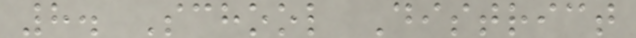8. School District
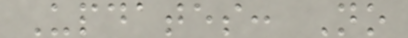Updates: No
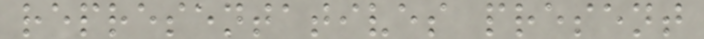representatives present
